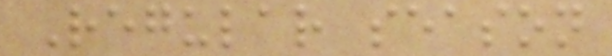Regular season
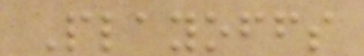Playoffs
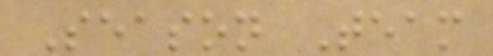Season Team
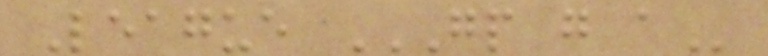League GP G A
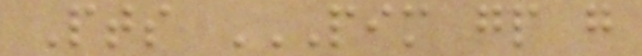Pts PIM GP G
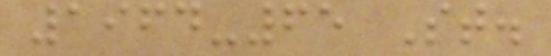1964-65 St.
